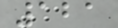121
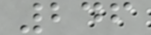246
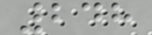248
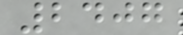2407
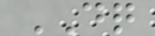DQ
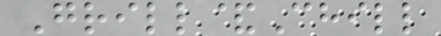Grill&Chill
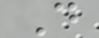D
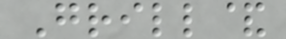Grill&
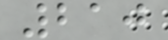210
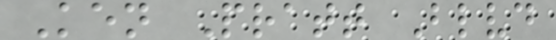Ken Pratt Blvd
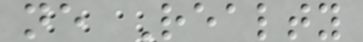ne Realty
